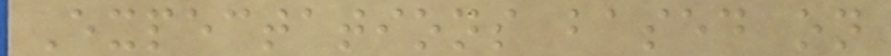Expectations based on
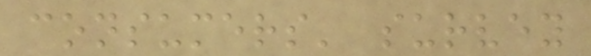consumers' survey
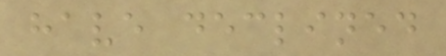have declined
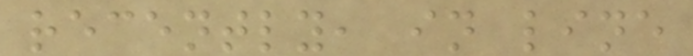recently, in line
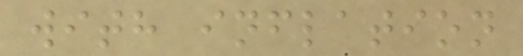with inflation
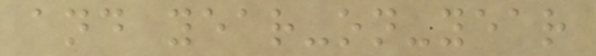and year-on-year
